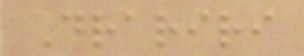Drariri
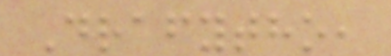Drafytho,
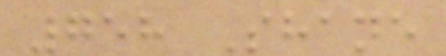758 Shane
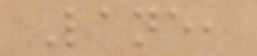Lane,
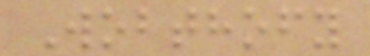Wobthofy
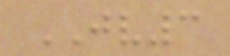JV3
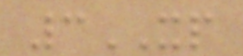3XP
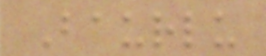Baurlu
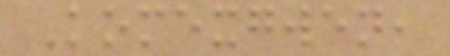Komexgwen,
